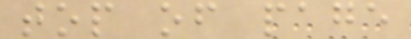top of page
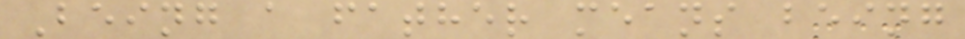Being a father means being
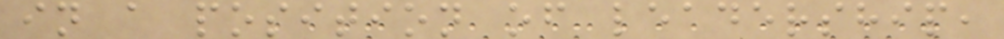in a position of leadership,
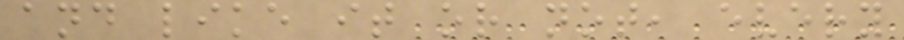and like it or not, every
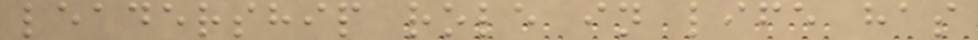leadership role in life has
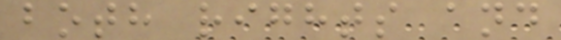both rights and
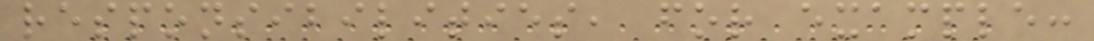responsibilities, for example:
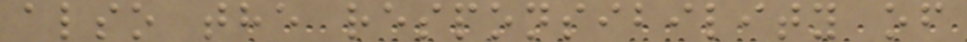also the responsibility of
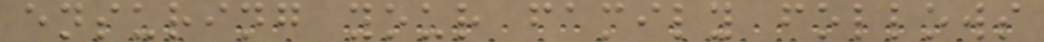ensuring your family follows
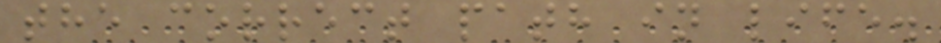the correct path in life.
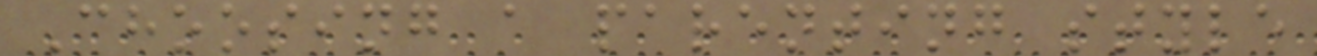Choosing a parenting style
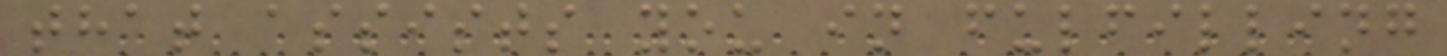that assists you in fulfilling
